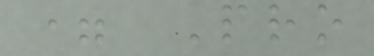= Pro
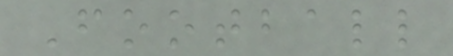Football
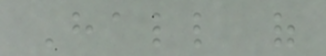Hall of
